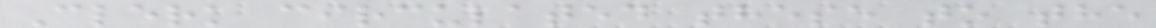Clerk circulated these to the
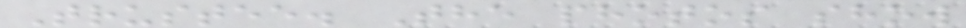Trustee. The photos show
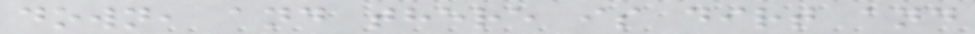down, and there is dirt and
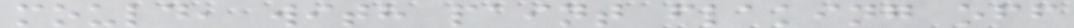mould, with paint flaking off
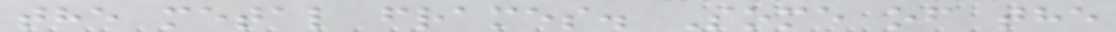the metal frames. Some of the
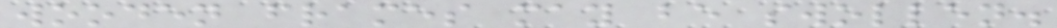wooden frames may be swollen.
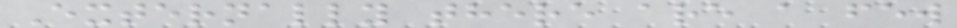Externally there are a few
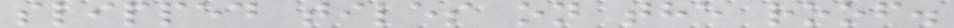slipped tiles on the roof.
